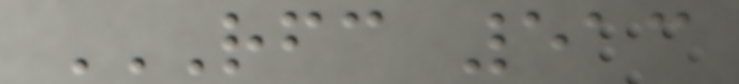RFC 513
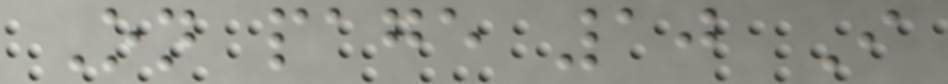On page 10 I
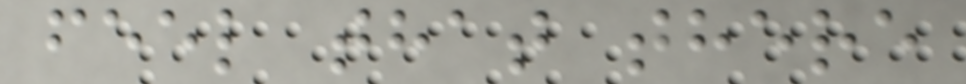feel that there
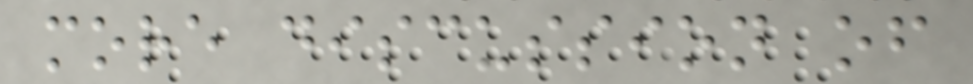more discussion of
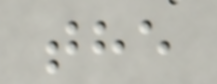the
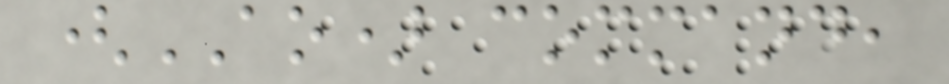(AO) command,
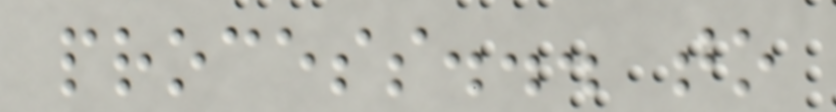process... to
